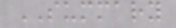SUMMARY
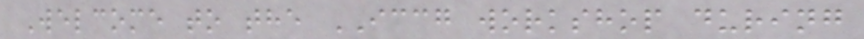Welcome to the ICCG workshop during
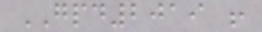GPD2019 !
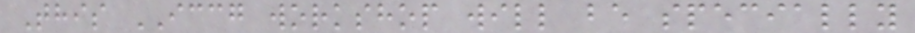This ICCG workshop will be specially
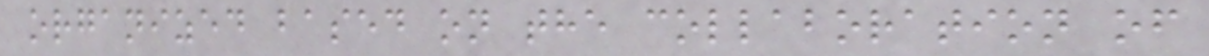organized based on the collaboration of
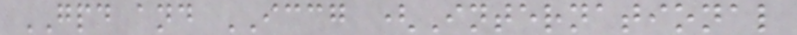GPD and ICCG (International
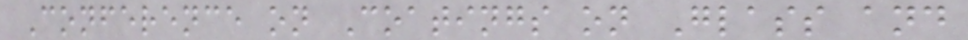Conference on Coatings on Glass and
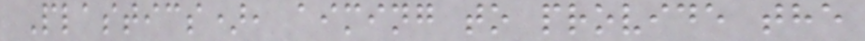Plastics), aiming to provide the
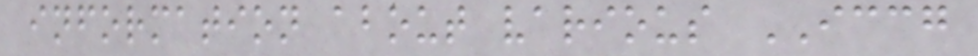information about various ICCG
